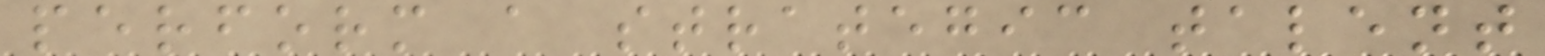perform a strategic talent
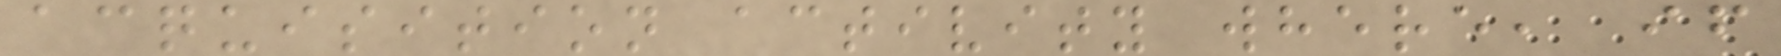acquisition activity where, if
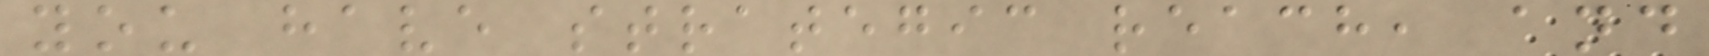you have strategic reach, and
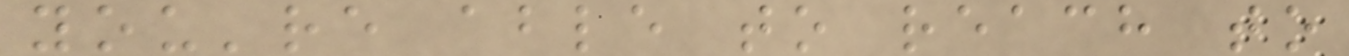you're able to reach to
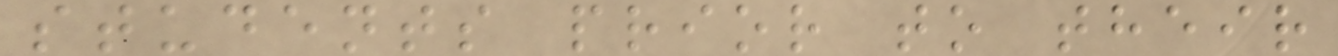students prior to their
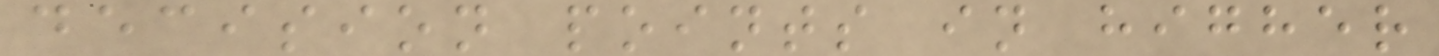decision points in higher
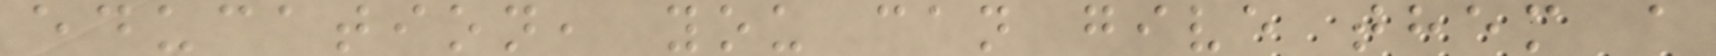education, you can give them a
